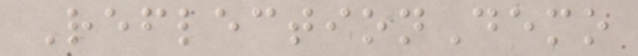ReflectionDemo
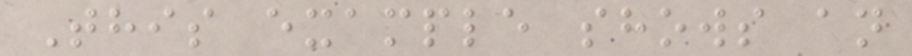This example shows an
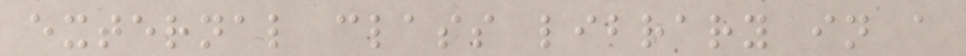external class library in a
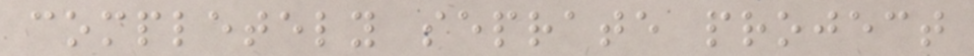completely seprate project
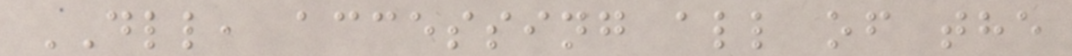DLL, accessing all of the
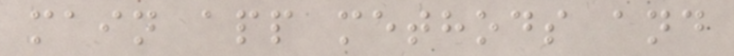main app methods and
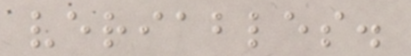veriables.
